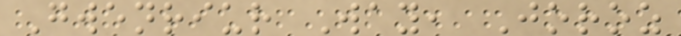Gwenriur Way, Joroz
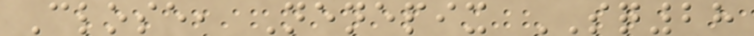Close, Nenepix SQ28
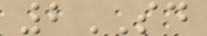2SD
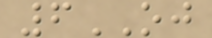6OJ
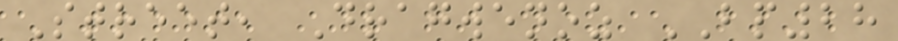Street, Dragwenoz BP28
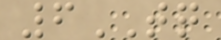6TQ
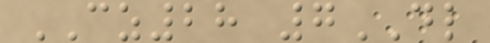CZ28 7DL
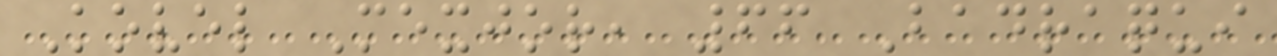Kovel Mexjor, 66 Badraqui
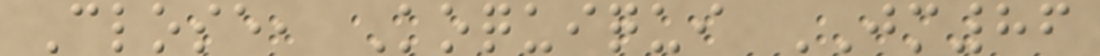Close, Koquiqui JM86
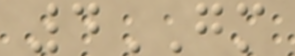4GM
